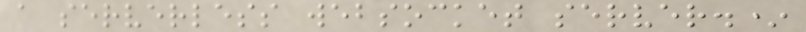a serverless websocket server.*
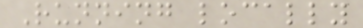Running locally
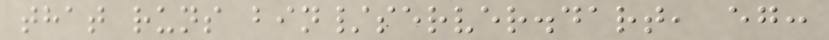that runs bin/server.dart, eg:
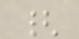{
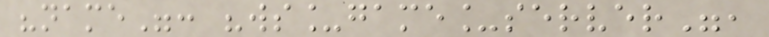"name": "ws_game_server",
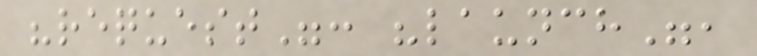"request": "launch",
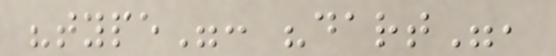"type": "dart",
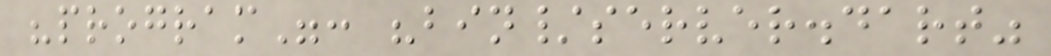"program": "bin/server.dart"
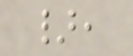},
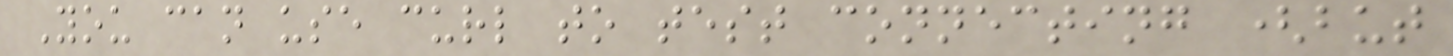You can use curl to test connecting (but
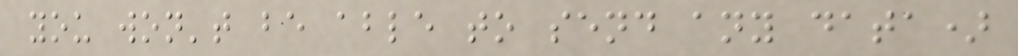you won't be able to send any data)
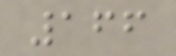166
